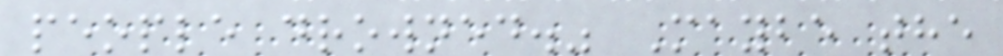people drowned." Maybe the
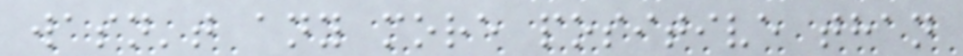wasn't any more positive than
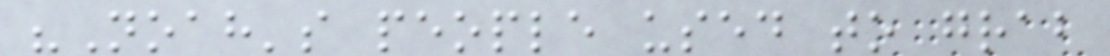"Noah's people used to grab
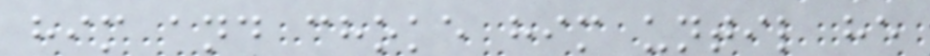him and choke him until he
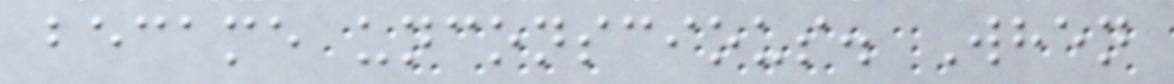became unconscious. When
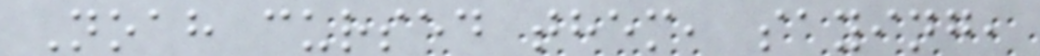Noah cursed them, saying,
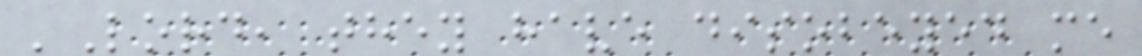'Lord, they have disobeyed me
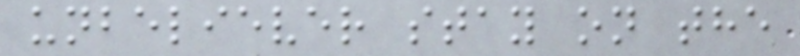unbeliever stay on the
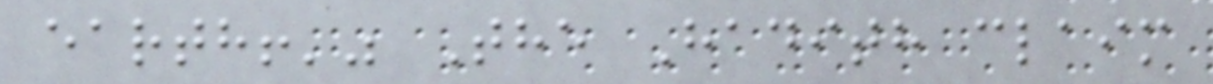earth!'" The Hadith claim
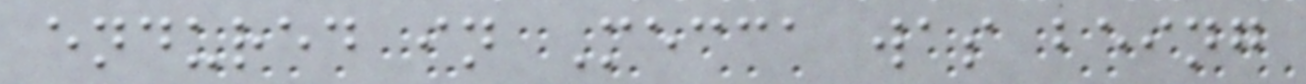endured in Mecca was being
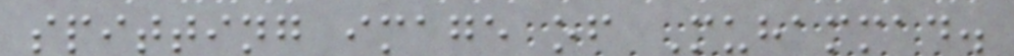spitting image of Muhammad.
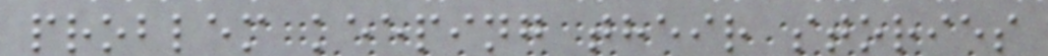problem keeping their stories
